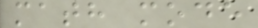math mode
